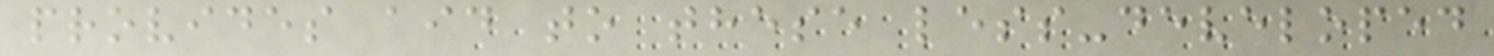provides aid to these less-developed
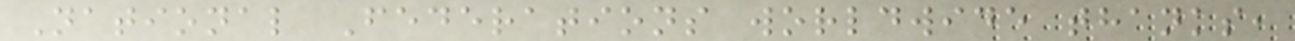National Federations worldwide thanks,
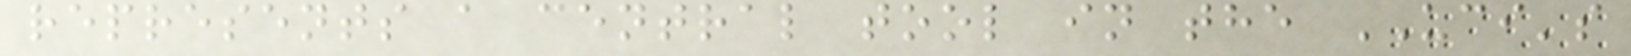represents a central tool in the UCI's
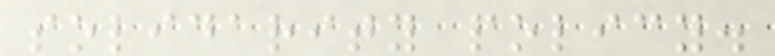solidarity policy.
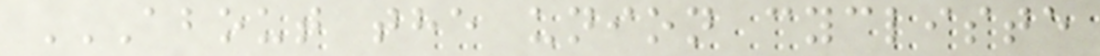ABOUT THE UNION CYCLISTE
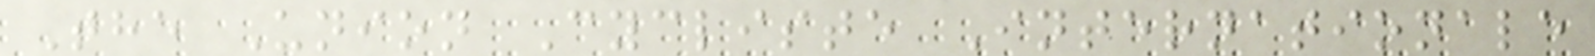The Union Cycliste Internationale
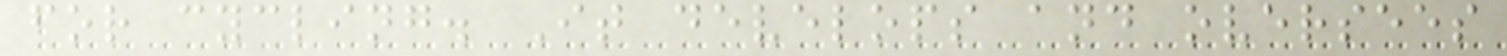for cycling. It develops and oversees
